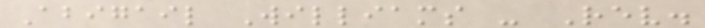Abigail Williams - Rev.
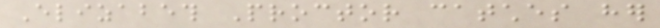Elizabeth Proctor catches her
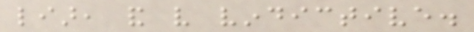liar, and very vindictive.
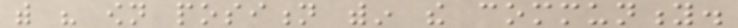with his own position within the community.
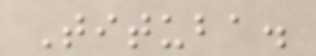Tituba.
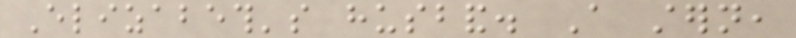Elizabeth's husband. A stern,
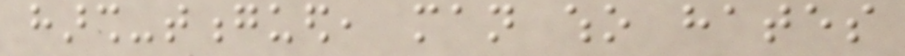harsh-tongued, man who hates
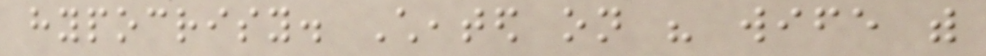hypocrisy. Cheated on his wife with
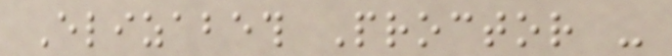Elizabeth Proctor -
